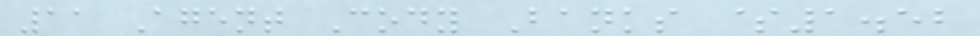11 Agent Cody Banks $1.52
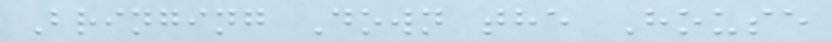Bringing Down the House
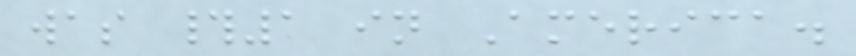was #1 in America.
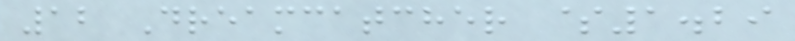12 Dreamcatcher $1.29
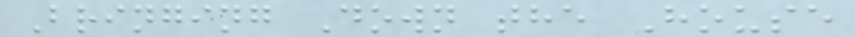Bringing Down the House
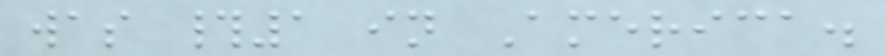was #1 in America.
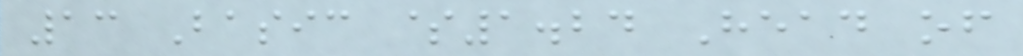13 Basic $1.24 Head of
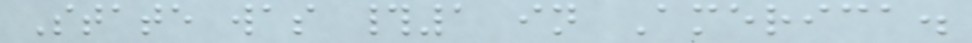State was #1 in America.
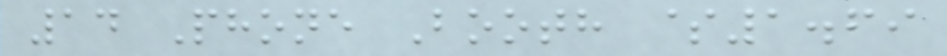14 Phone Booth $1.69
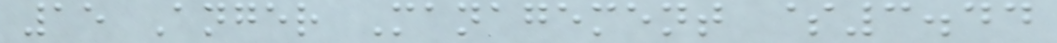15 Anger Management $3.44
